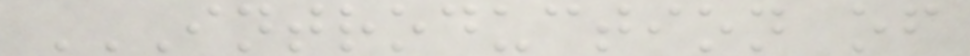INTRODUCTION OF
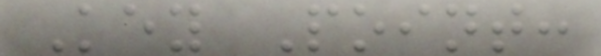Key Point:
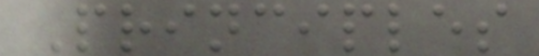Principles
